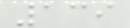139
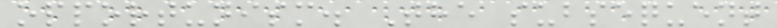opportunism. The subsequent
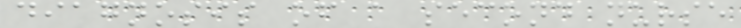diagnosis of a second nurse
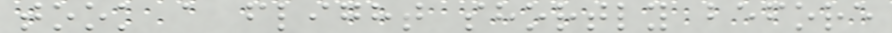took a flight shortly before
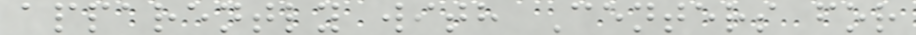apparently with Centers for
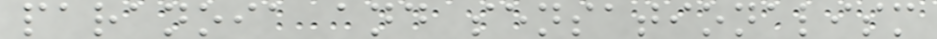paranoia and sensationalism
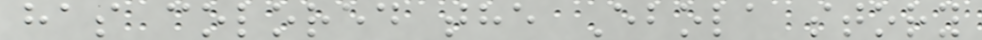has colored the Ebola story
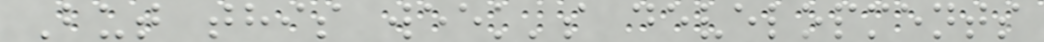But this week's developments
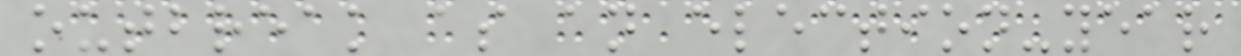outbreak as an election-year
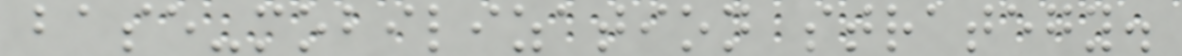base-mobilization strategy.
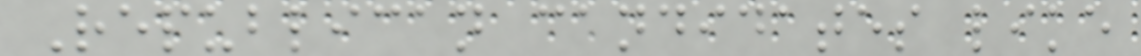Republican candidates like
